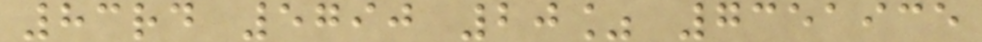83rd 5790 20% 7351935
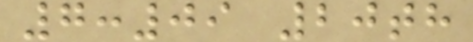7:09 20th
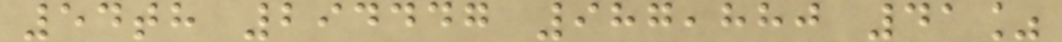54th 294447 987,880 41%
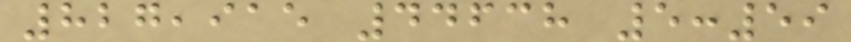827,915 44638 5:59
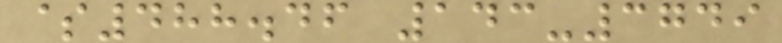$488.46 143-3749
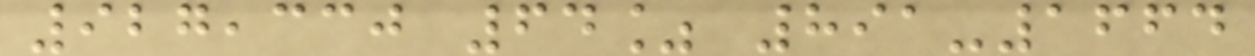927,330 64% 891-1664
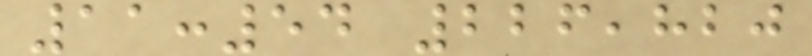11:54 226,820
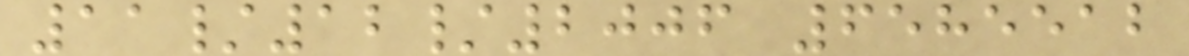11/12/2006 6585512
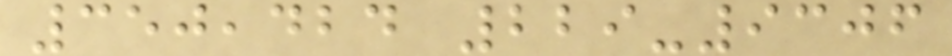350,424 229-9306
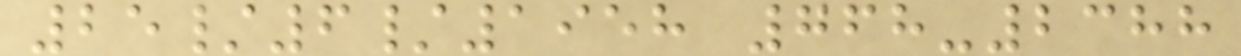25/6/1958 768-2388
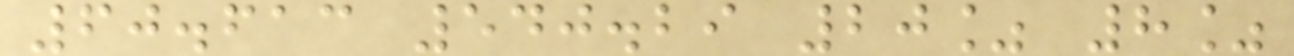60.613 540.29 20% 8%
